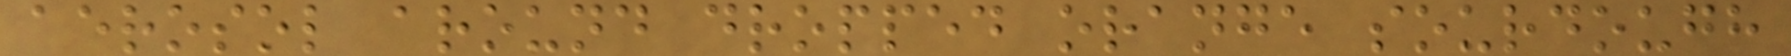aerosol around dropped orange sourdough
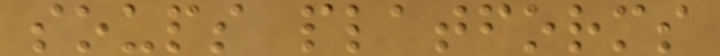soups platforms
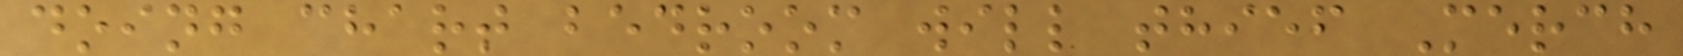doing chart bedroom will thief Merch
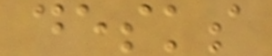desks
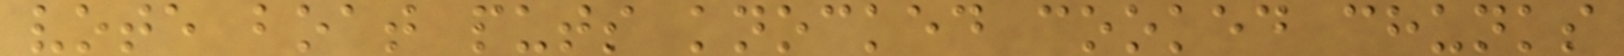vote boat puts knocked cooked chunks
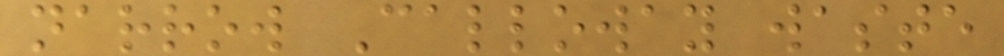narrow Calloway waste
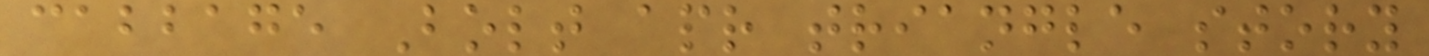cabbage Bolt apr triangle story
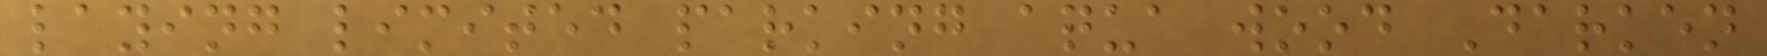laying limited parking aqua wood Darken
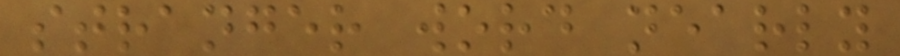stranger word nearly
